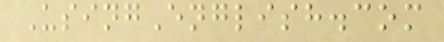UsingEnglish.com
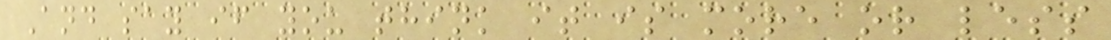And say if you think it is more or less
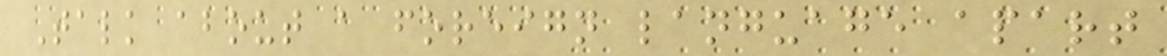Talk about a foreign language apart
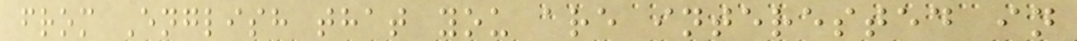from English that you are interested in
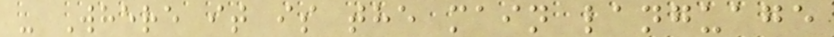- Where it is the main language
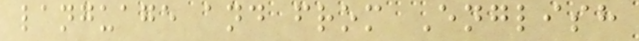language and from English
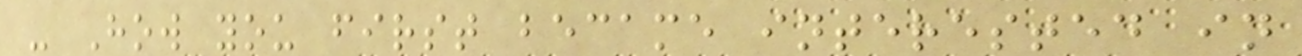- How you first became interested in
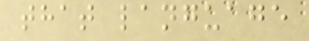that language
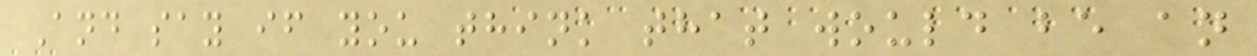And say if you think that would be an
